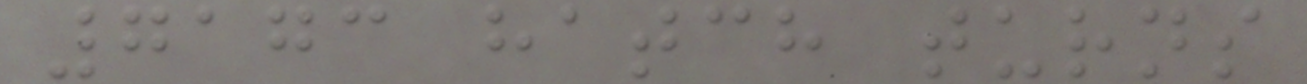7173 hatch turns
